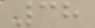38
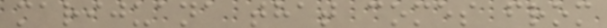marijuana that comes from
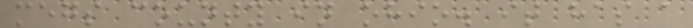megs county in ohio. it has a
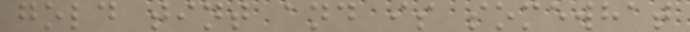gold tint and is somewhat
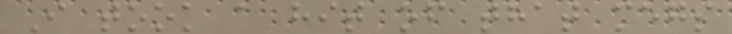I took a hit of that megs
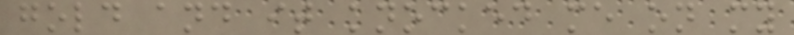gold and it knocked me on my
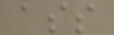ass
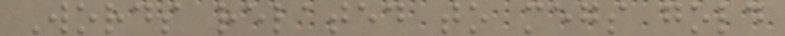Words related to megs gold
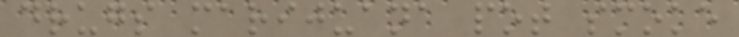drugs marijuana pot smoke
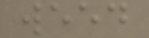weed
